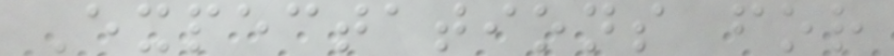Expectations for
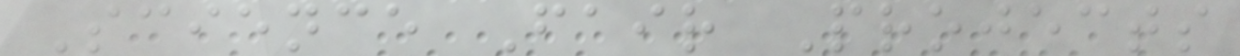Science Fair Projects
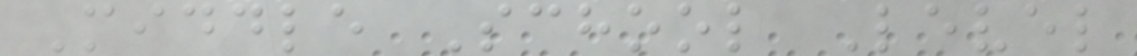Middle School Level
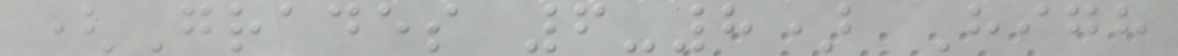(Grades 6-8) High
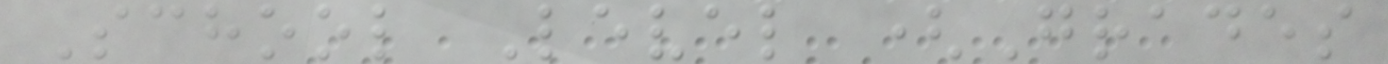School Level (Grades
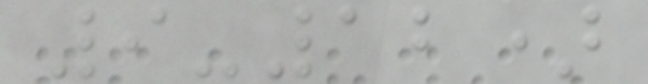9-12)
